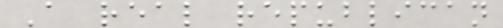A real republican
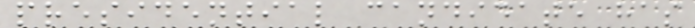presidential candidate has
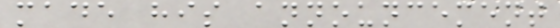made his announcement
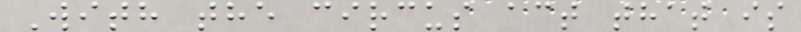With the circus act that is
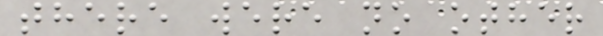there were no other
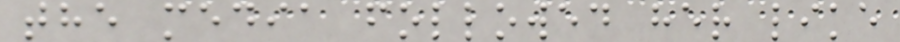the media followed her like
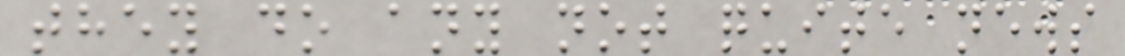they do any not quite news
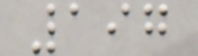197
